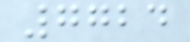7724
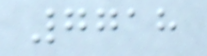7718
